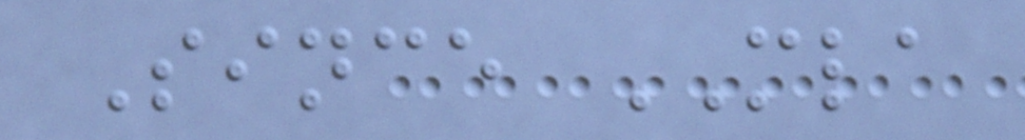Since MLA
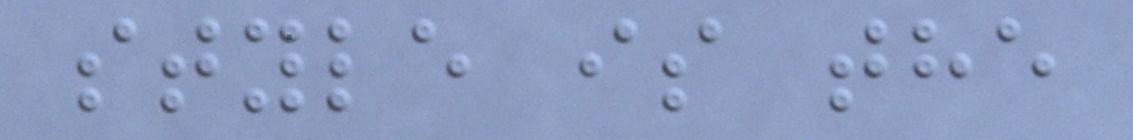style is the
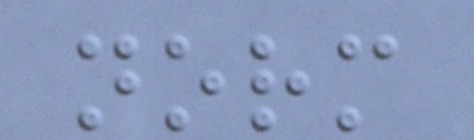norm
